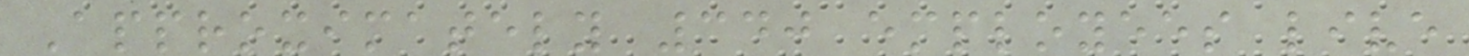Approximately 340 employees live
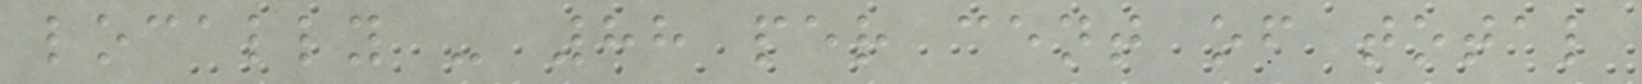locally - 88 per cent of total
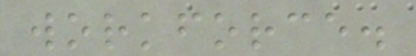workforce.
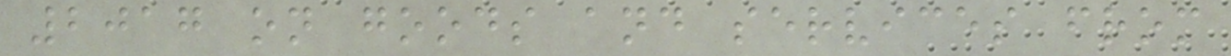2017 on goods and services from
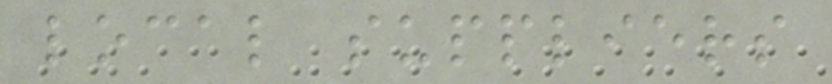local suppliers
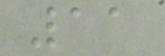11
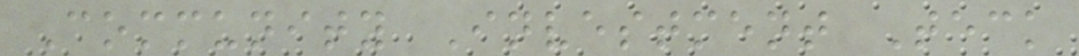Community Investment Teck
